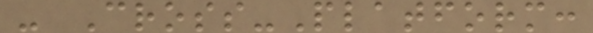- Cross-Platform:
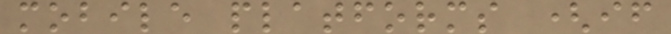mobile platforms (if
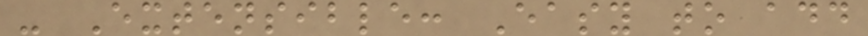- Extensible: Easy to add
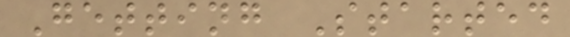Getting Started
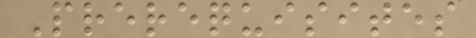Prerequisites
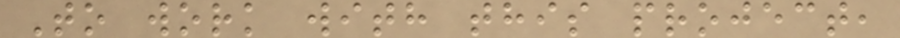To work with this project,
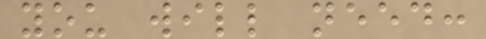you will need:
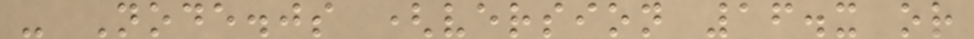- Node.js (version 16.x or
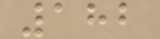182
